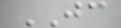JC
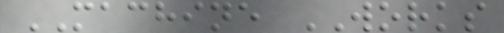MACHINE WORKS
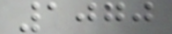1070
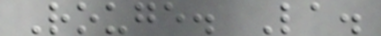Rouge. La.
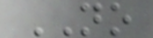NO
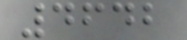4642
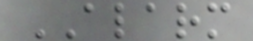ALARM
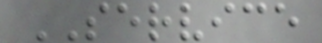SERVICE
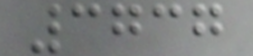3737
